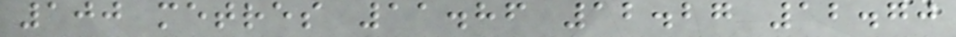100 metres 11.86 12.27 12.70
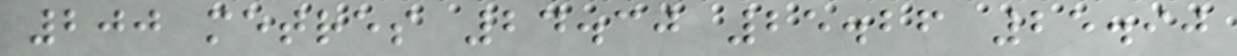200 metres 24.30 25.26 25.90
